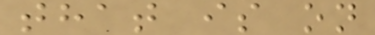that is on
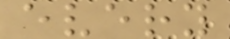every
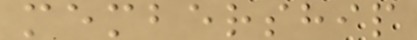membership
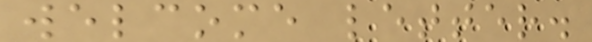welcome letter.
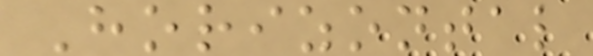Horizontal
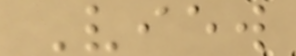View
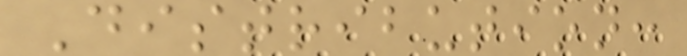Distribution:
